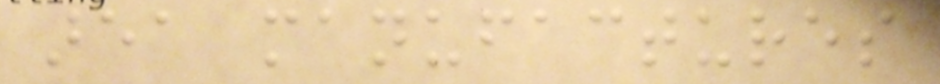area manufactures
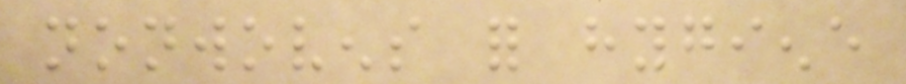nonwovens for hygiene
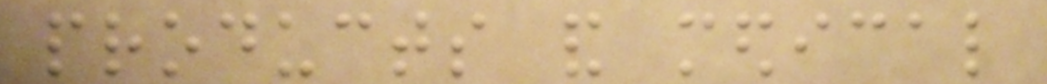products and medical
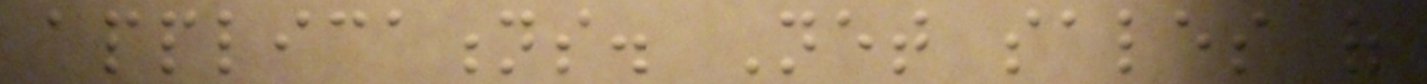applications. Net sales of
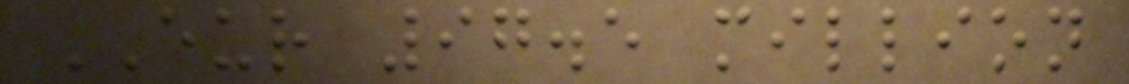EUR 97.5 million
